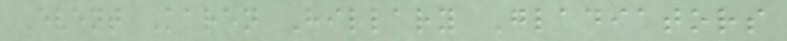Event Karen Hillary Gladiators
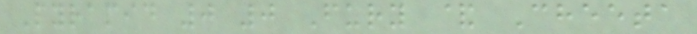Pyramid 0 0 Fury & Cheeta
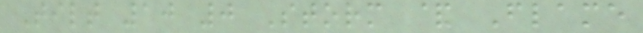Tilt 10 0 Storm & Flame
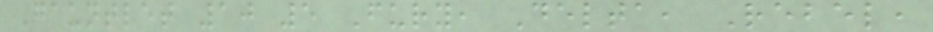Gauntlet 10 5 Fury, Delta, Rebel,
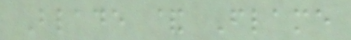Blade & Flame
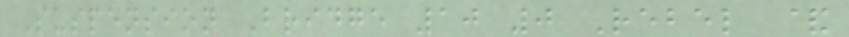Suspension Bridge 10 0 Rebel &
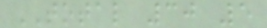TOTAL 30 5
